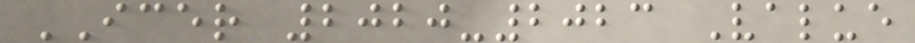ICER 2020-2023 Value
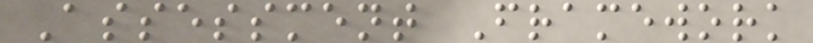Assessment Framework
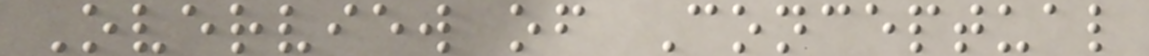Overview of Conceptual
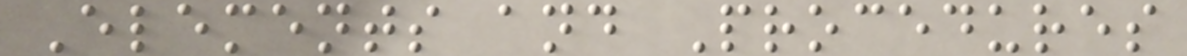Elements and Procedures
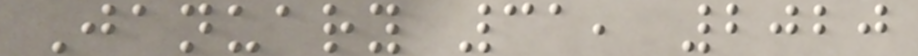January 31, 2020
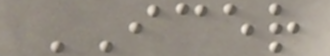ICER
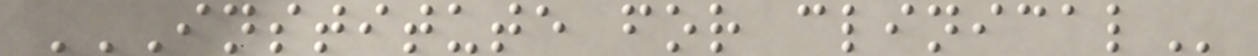INSTITUTE FOR CLINICAL
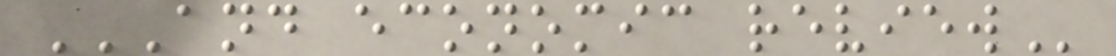AND ECONOMIC REVIEW
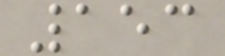153
